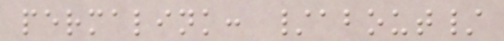permalink: /about/
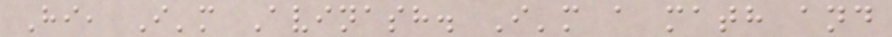Hi, I'm Avinash. I'm a math and
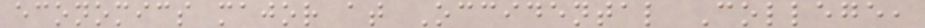economics major at Occidental College,
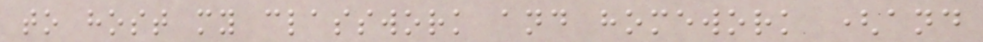to host my classwork and homework (and
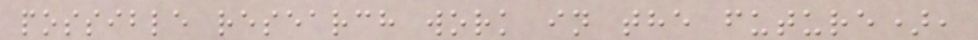possible research work in the future),
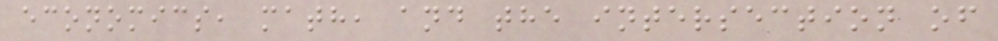economics, math, and the intersection of
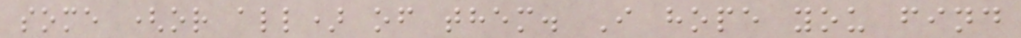some (or all) of them. I hope you find
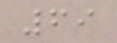69
